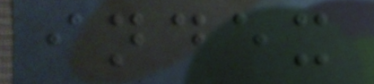index
